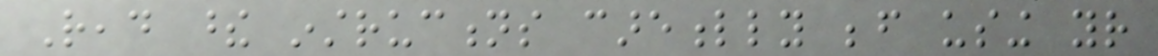Read these instructions carefully before using your
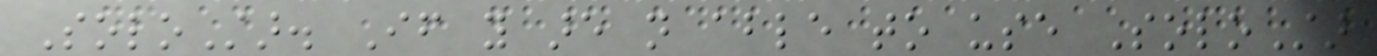SoloStar. If you are not able to use SoloStar
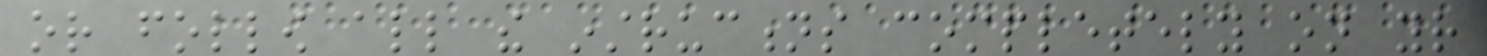or follow all the instructions completely on your
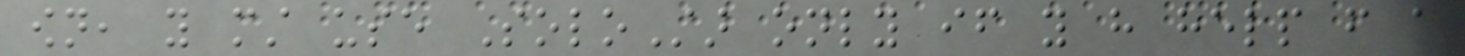own, you must use SoloStar only if you have help from a
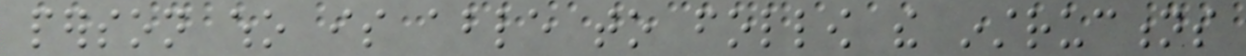person who is able to follow the instructions
